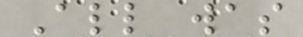All was
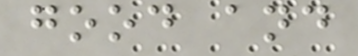good and
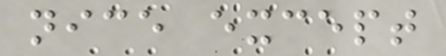nice except
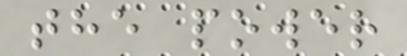the power
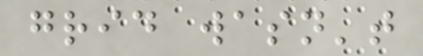grid wasn't
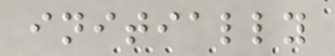initially
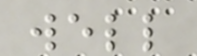well
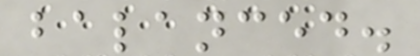balanced.
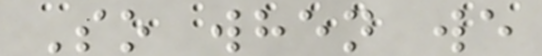So when we
